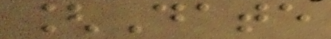[Date
